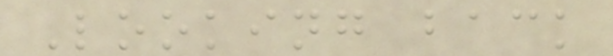Looking back
